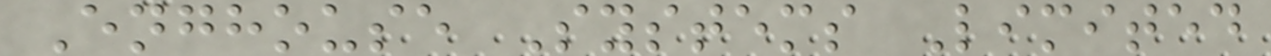Enghouse Systems Limited
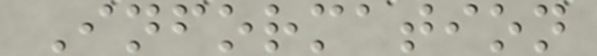Information
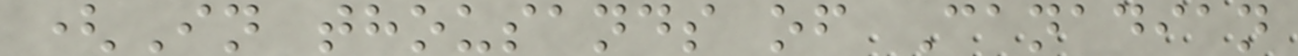(In thousands of Canadian
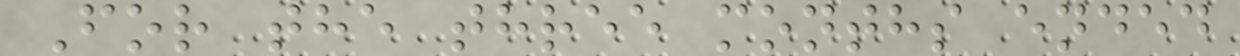For the three months ended
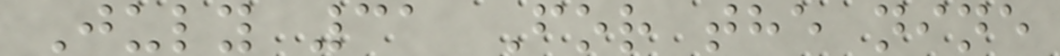July 31 For the nine
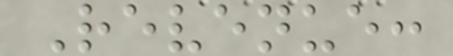Revenue:
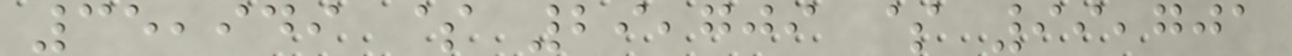35,949 $ 29,709 $ 99,701
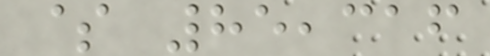$ 85,316
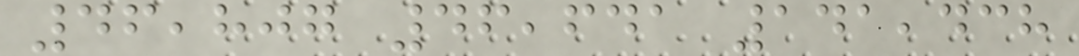46,807 46,641 141,438
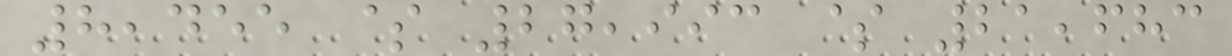8,455 $ 27,993 $ 21,683
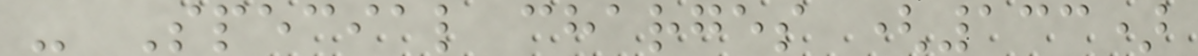- Special charges (133)
